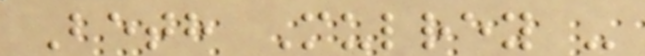Beth Mulrey -
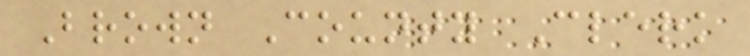Brown County Clerk
